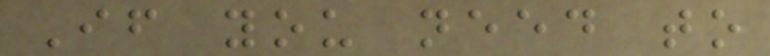If you need to
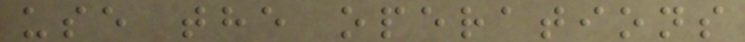use the operations
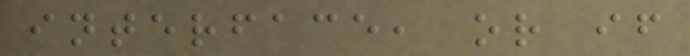interface, or if
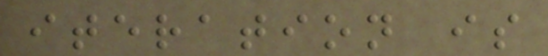iteration is
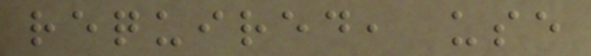required, use
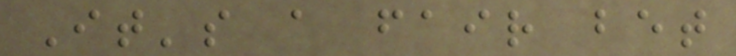It's a fair bet
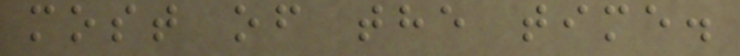most of the time.
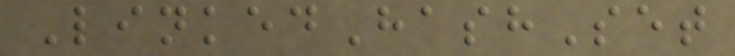LinkedHashSet
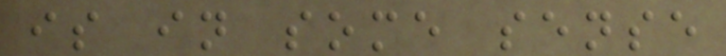is in some sense
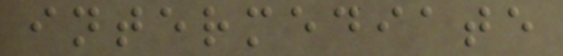intermediate
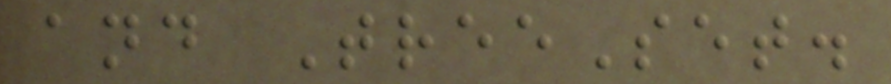and TreeSet.
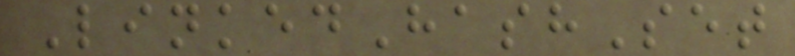LinkedHashSet
